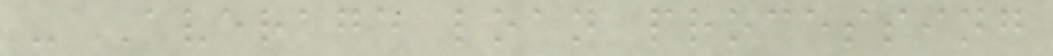- Average loan processing
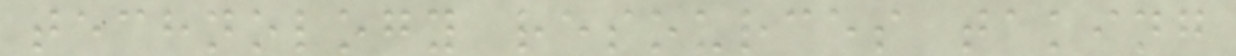technology resources taking
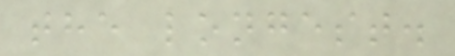the longest.
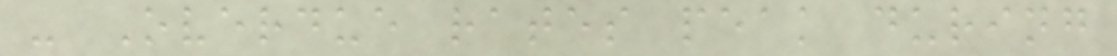- Overdue rates peak during
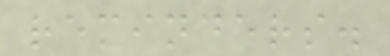reminders.
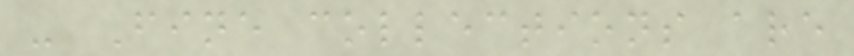- Fine collections are
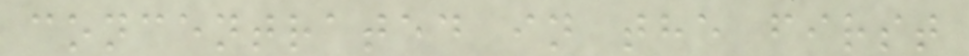concentrated in the first
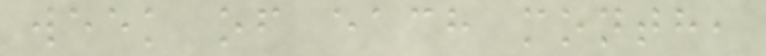week of each month,
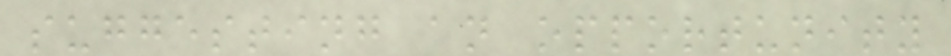suggesting an opportunity
